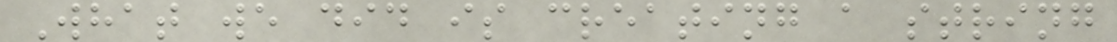What we did is creating a string
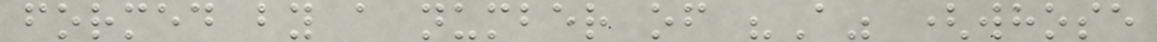formed by a number of "A" (whose
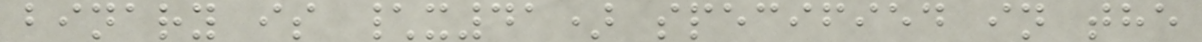binary is \x41) specified in the
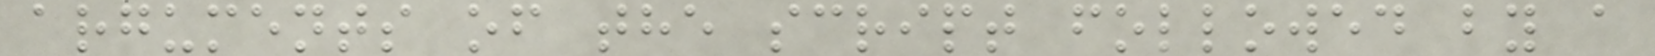arguments of the script followed by a
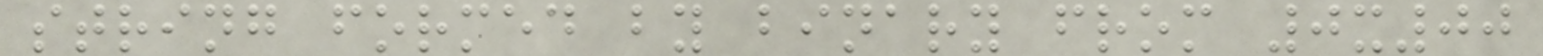string formed by binary from 0x00
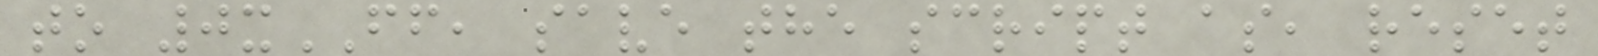to 0xFF, save the script as, reset
